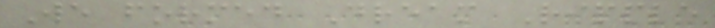We formed Dream Ripple
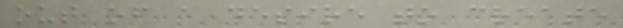out of a desire to create
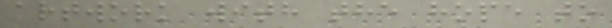artwork with the hope to
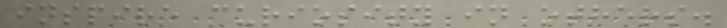inspire curiosity in others.
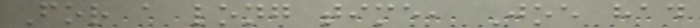For a long time, Joe had
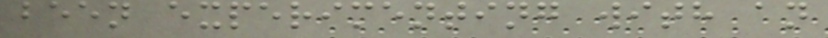been experimenting with an
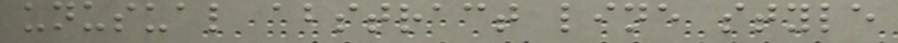unusual abstract line style
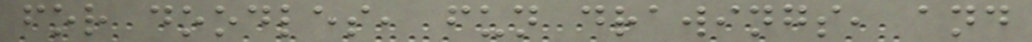for doodles, fun drawings, and
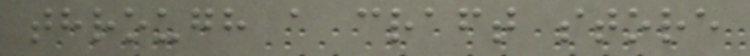through a craft store
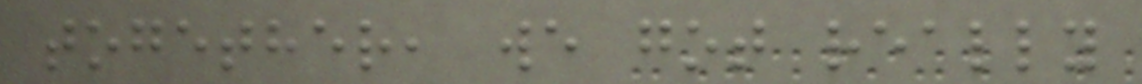together, we got really
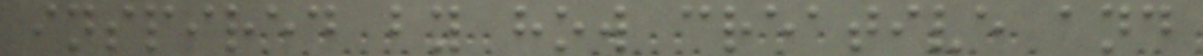inspired by how creative and
